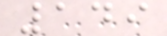149
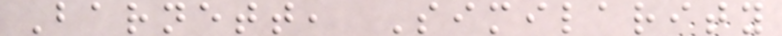Barnett, Similarity
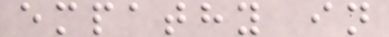empathy in
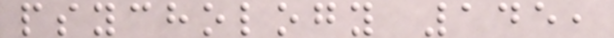psychology 145,
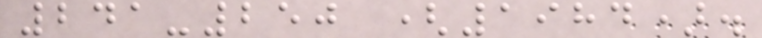241-250 (1984).
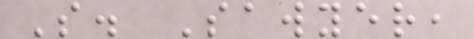S. Sawyer,
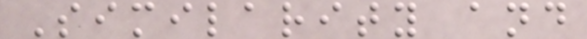Similarity and
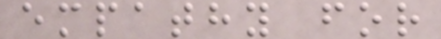empathy for
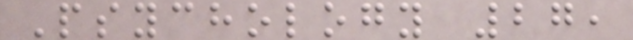Psychology 27,
